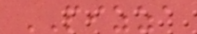PIZZA
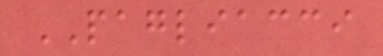PAGLIACCI
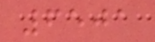6501
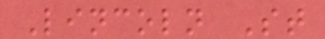Lincoln St
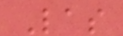Las
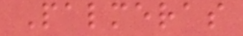Palmeras
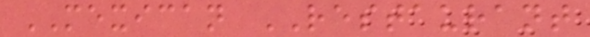MEXICAN RESTAURANT
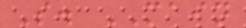S. MAIN
